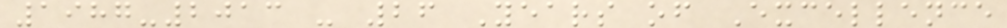1987-2013 - 26 Years of Excellence
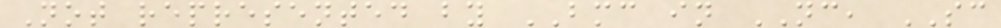Not represented by BMC in NC, SC
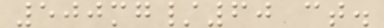500mg/60 ct.
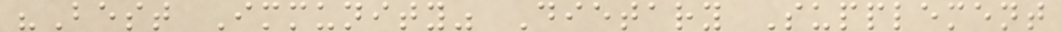"Best Immunity" Dietary Supplement
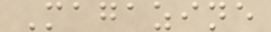Magazine
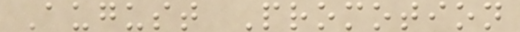August Promotion
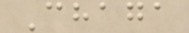Chaga
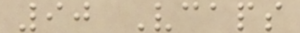90 Vcaps
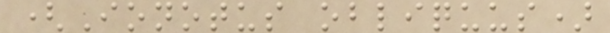(Ionotus obliquus)
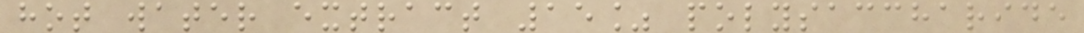hot water extract 15% polysaccharide
